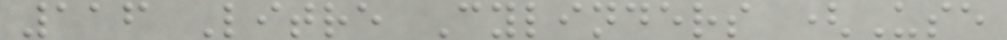116 Litre Cylinders (Use
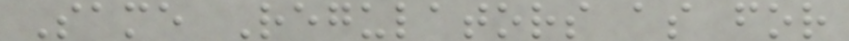Same Regulators as for
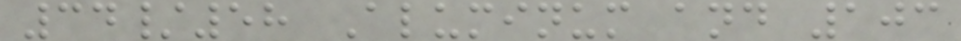34/58 Aluminum and 103
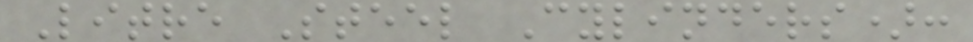Litre Steel Cylinders):
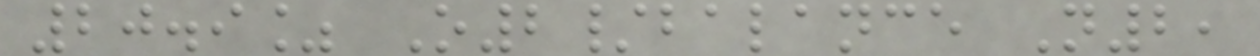20.9% O2/balance N2,
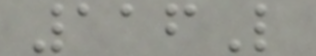116L
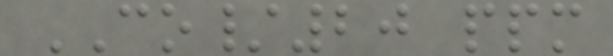CO/20 ppm
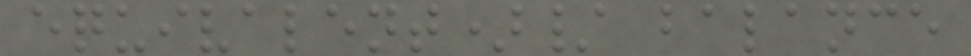equivalent)/ balance
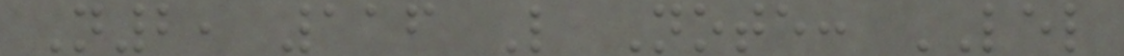N2, 116 L Note: LEL
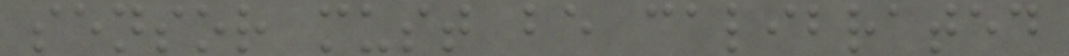sensor must be calibrated
